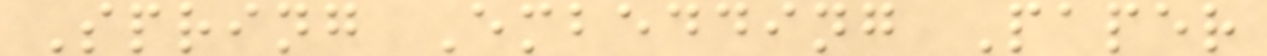Spring Embedding Paper
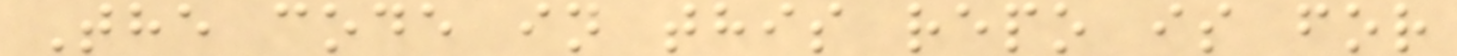The code in this repo is for
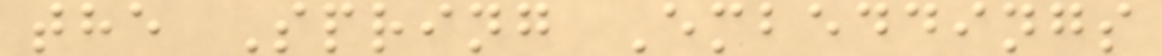the Spring Embeddings
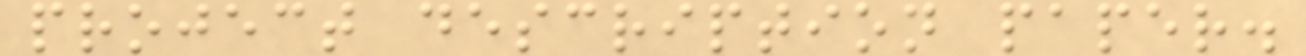project description paper.
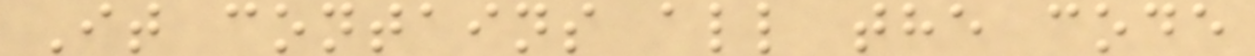It contains all the code
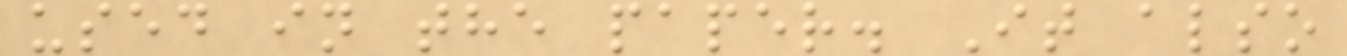used in the paper. It also
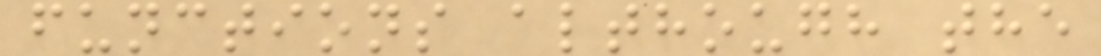functions although the
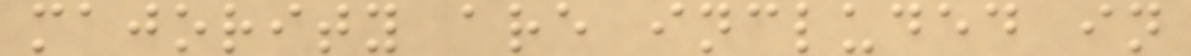majority are included in
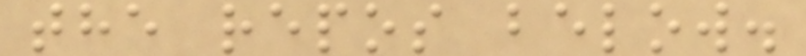the repos below.
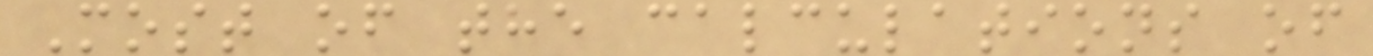Most of the calculations of
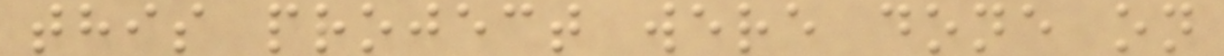this project were done on
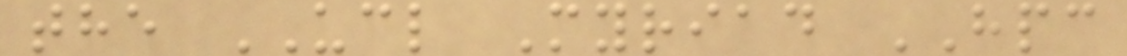the UCL Myriad HPC
